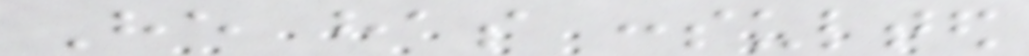He has consulted
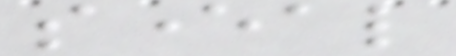several
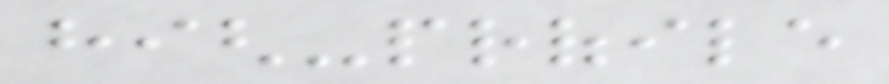high-profile
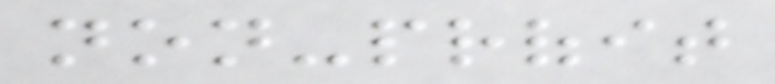non-profit
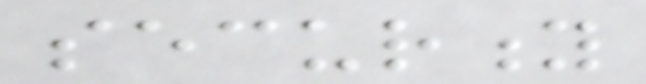security
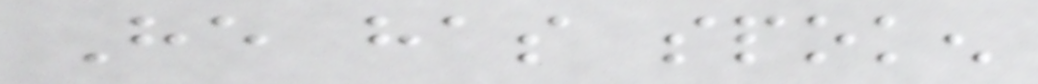He has spoken
